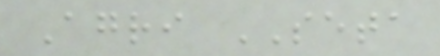Agri SETA
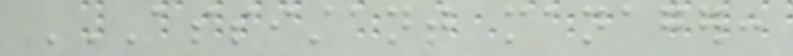ASSISTANT MANAGER:
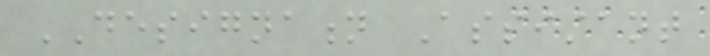DESIGNATION Assistant
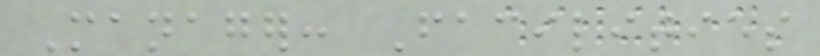Manager: Facilities
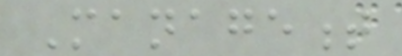Management
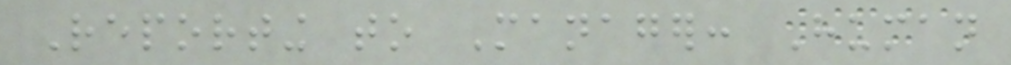Reporting to Manager: Human
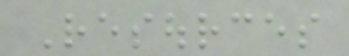Resources
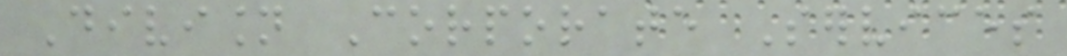Division Corporate Services
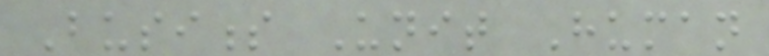Business Unit Human
